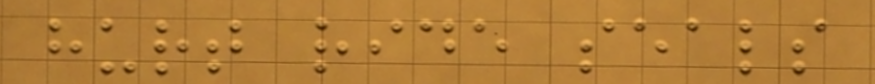hurt ride seals
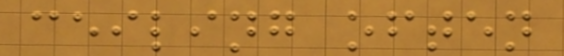ceiling often
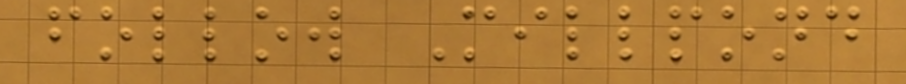follow Millpond
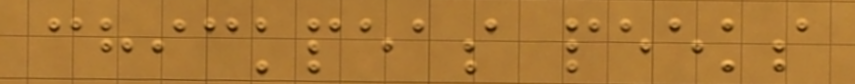chickpeas peeks
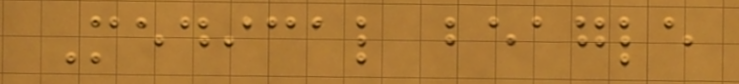Medical beagle
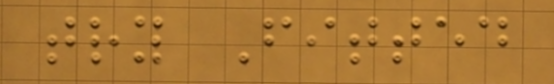try Fitted
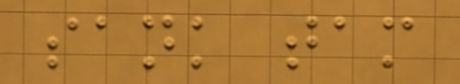sank tam
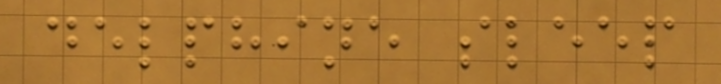delphine sleep
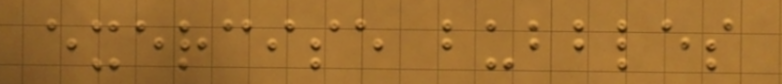exercise bubbles
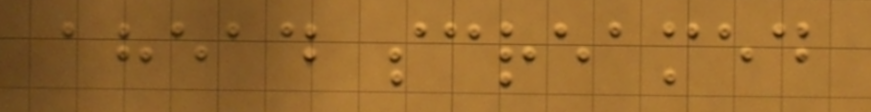ahead screamed
